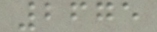2675
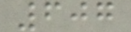607
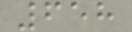658
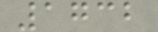1732
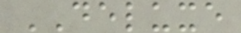DELUXE
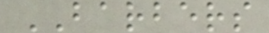BARBERS
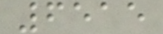6515
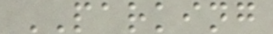PARKING
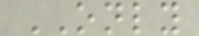ONLY
